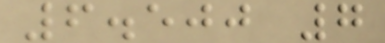6.500 7
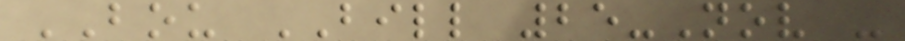BOU BILL 25-Nov -
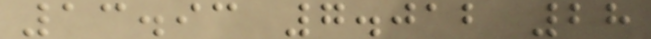13.93 7.012 28
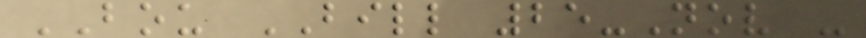BOU BILL 25-Nov -
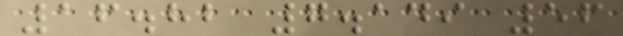16.82 7.149 56
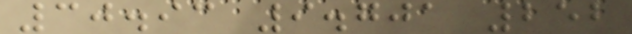30.93 9.701 252
